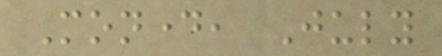Monday, July
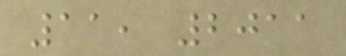11, 2011
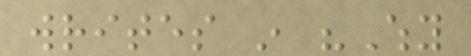writes in "Why
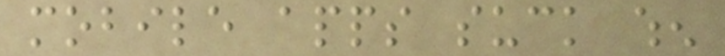mobile apps suck when
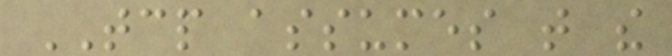TCP assumes that the
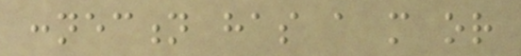connection has a more or
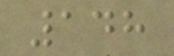148
